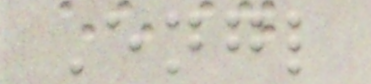Engl
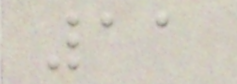11
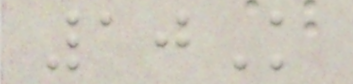10K
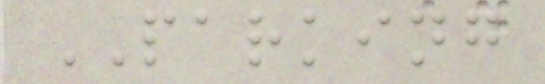PARKING
